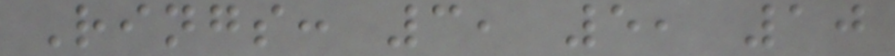Rings: 3, 5, 10
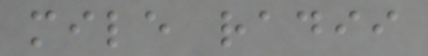mile radii
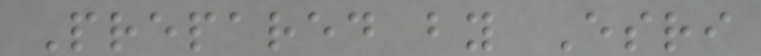Prepared by Esri
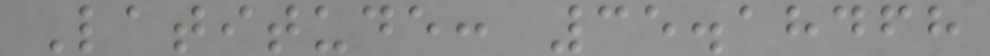Latitude: 35.18468
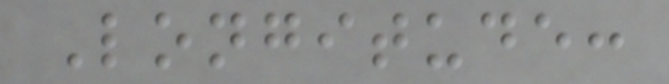Longitude:
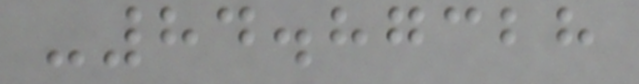-84.87328
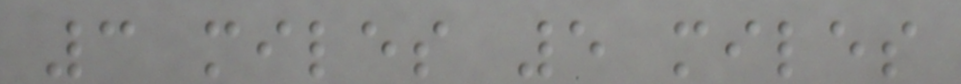3 miles 5 miles
